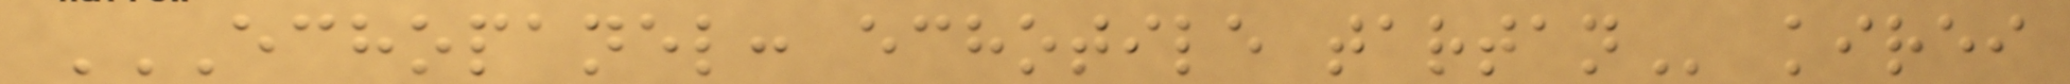ECHOPANEL: ECHOTILE TARTAN kirei
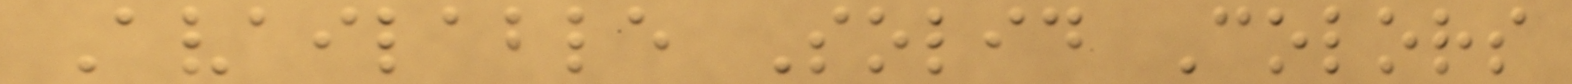Available Solid Colors
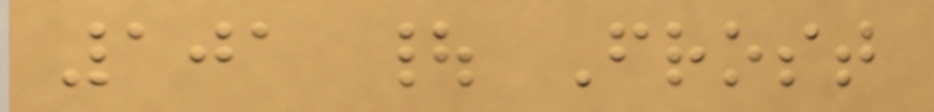101 | Frost
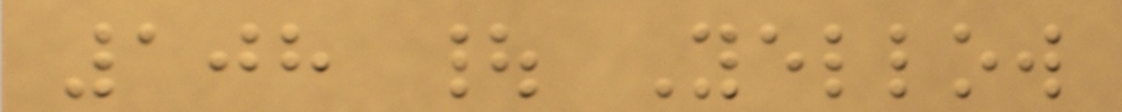108 | Yellow
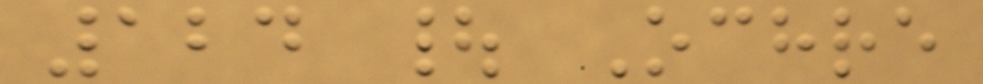124 | Ochre
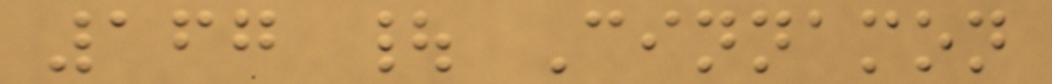167 | Cinnamon
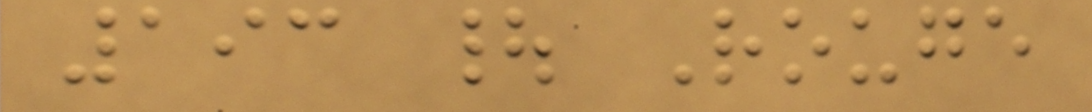193 | Rouge
